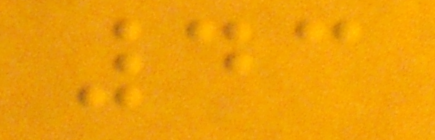43
